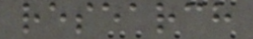research
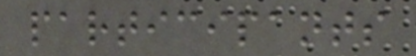participants
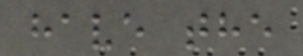have the
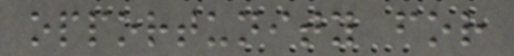opportunity for
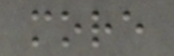more
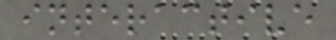interactive
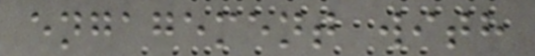engagement with
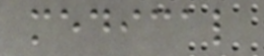medical
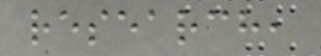research,
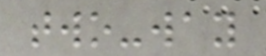two-way
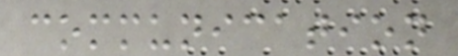communication
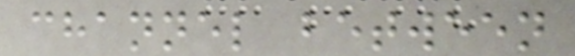channel between
